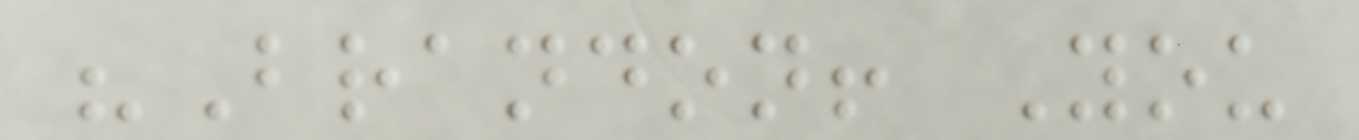"Brandon! You
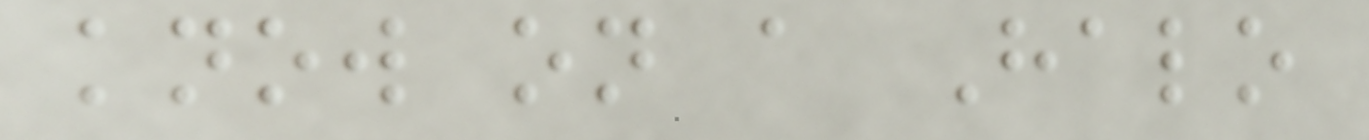know on a Halo
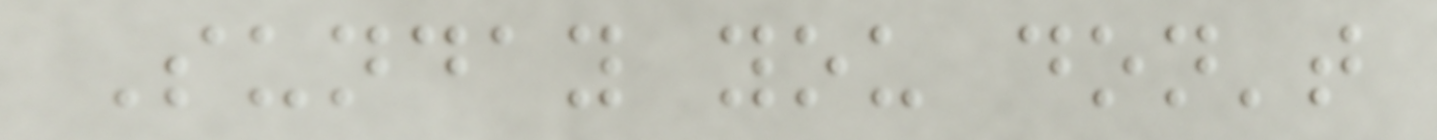Sunday you don't
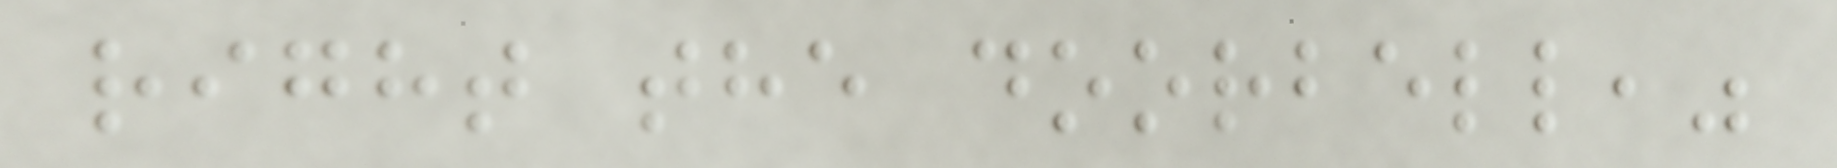right the doorbell,"
